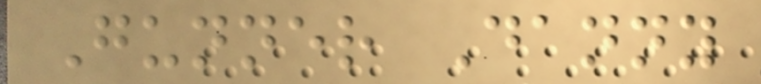Gunner Danny
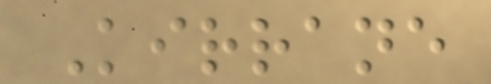Kirrane
